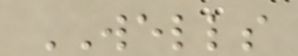WELLS
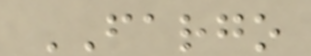FARGO
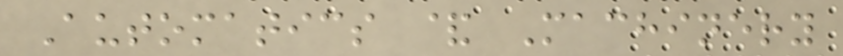Automatics & Machinery
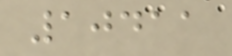10411
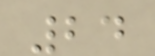24
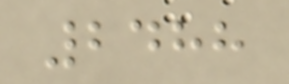2488
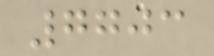7703
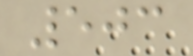503
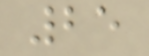25
